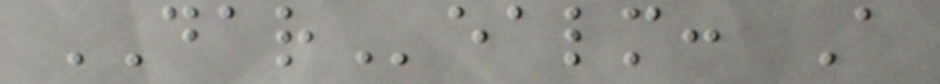DARealm: A
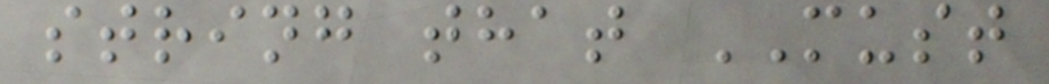string that MUST
